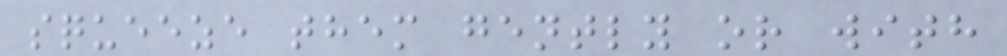squeeze them gently or with
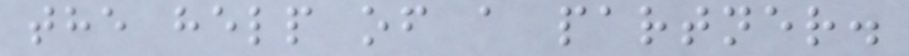the help of a partner.
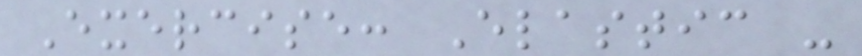Exercise: Elastic -
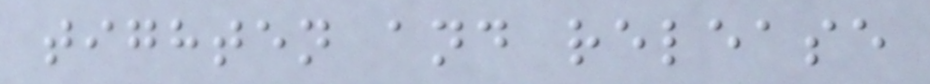tighten and release
